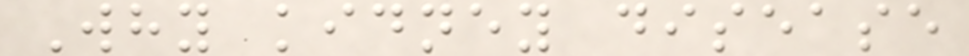Why kidney disease
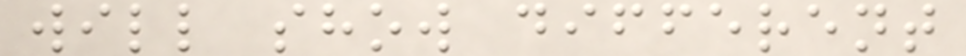will show different
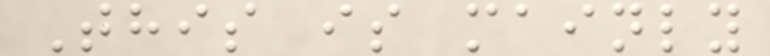This is mainly
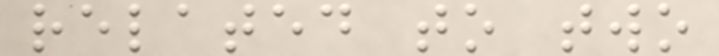related to two
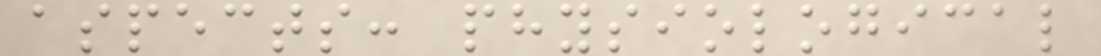aspects: physiological
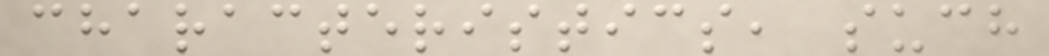characteristics, such
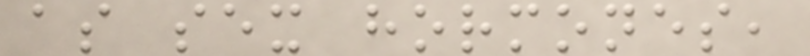as sex hormones,
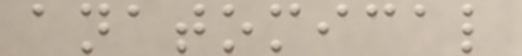anatomical
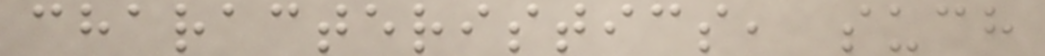characteristics, such
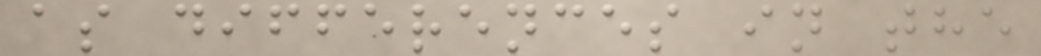as differences in the
